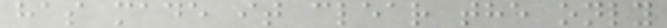has made it clear the only
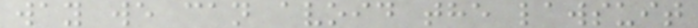way we can avoid the lawsuit
